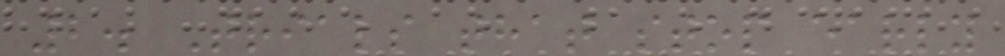2. Trials that stop early
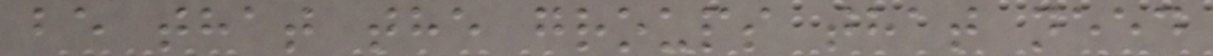be that the groups that need
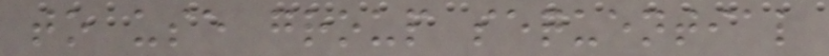to use group sequential
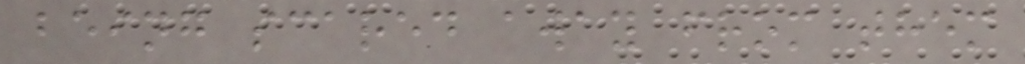being scared away from them
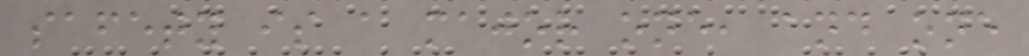safety is a major one, and one
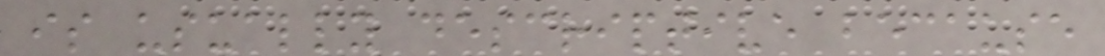is usually descriptive because
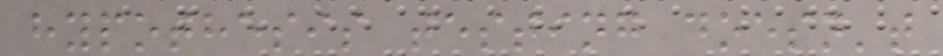hypothesis testing doesn't
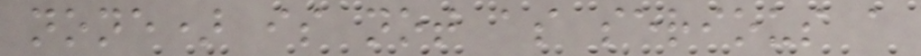none) is not as serious a
